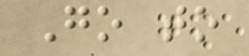Go to
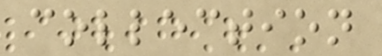collection
